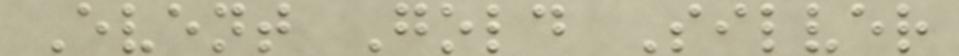Event Gold Silver
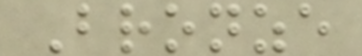Bronze
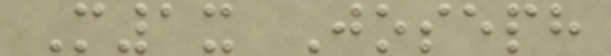M1x Joseph
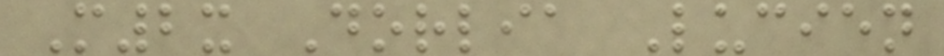M2x Dorlia Lucien
